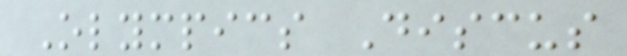Olympics Discus
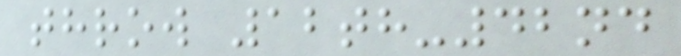throw 12th-42nd
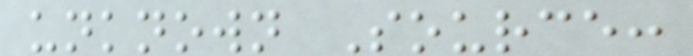unknown Source:
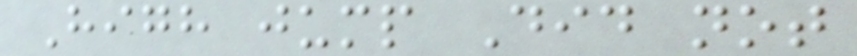High jump Did not
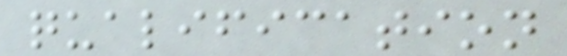qualification
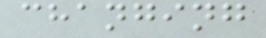changing
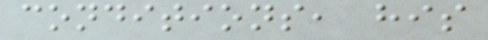conditions, his
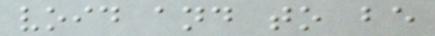void and to be
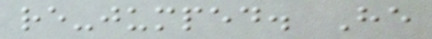re-jumped. He
